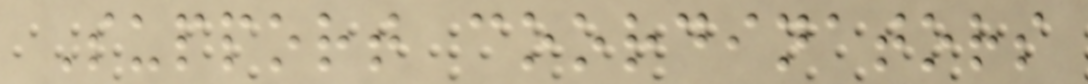Support coordinators
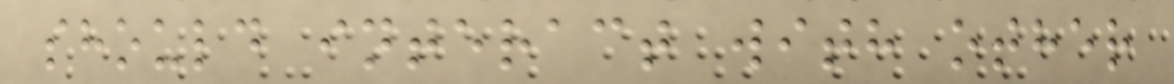should interact with other
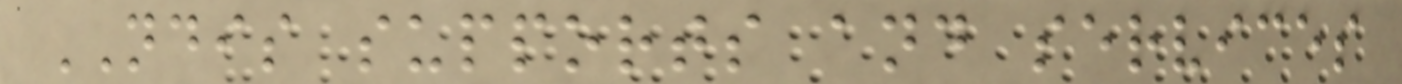NDIS supports and services
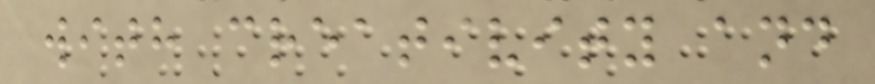with creativity and
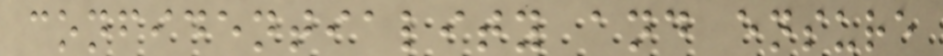confidentiality and ensure
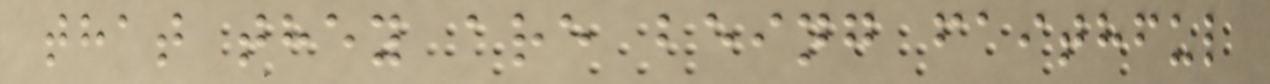that they are being faithful
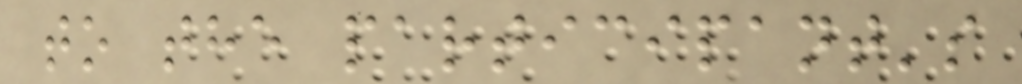to the participant's
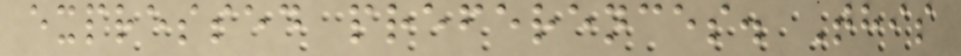expressed preferences. This
